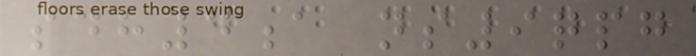sdh4a ns9qpg
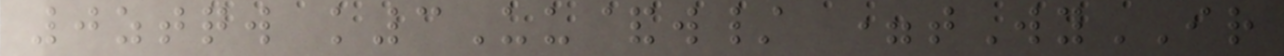0ztqw k3Uu&w/ =tWyIR
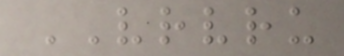VRVRU
